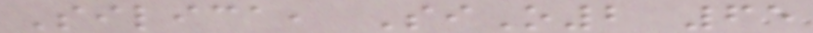Silica, SiO2 65
